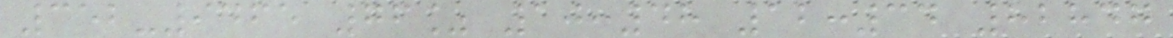352-9465 76% 10:48 12:34 82847
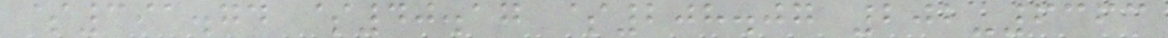$391.74 $40.17 $208.07 202-6363
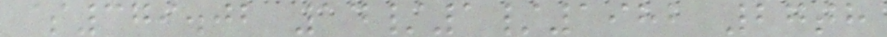$379.02 14/1/1982 27th
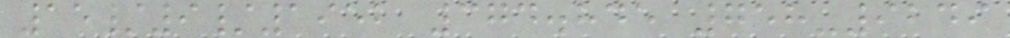15/9/1952 374.845 758-9249
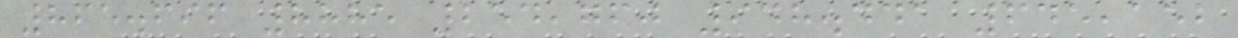865.696 8885 254,760 948.441 645,152
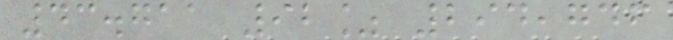43.711 92% 294,746
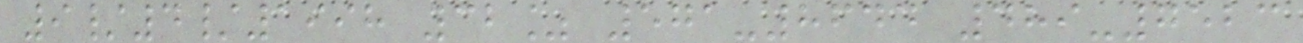9/4/1998 32% 571-8644 489-7523
